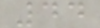44
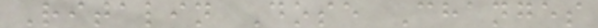Ritalin Dose Changes
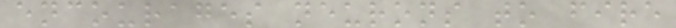encourages neurons to fire
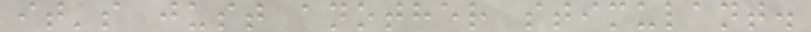it's just another stimulant.
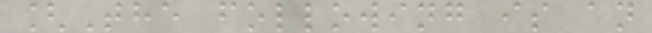[The following is an
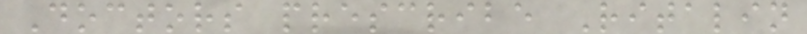Doctors prescribe Ritalin
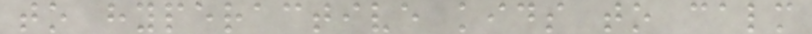to hyperactive kids to calm
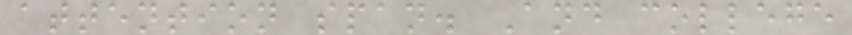attention span. And college
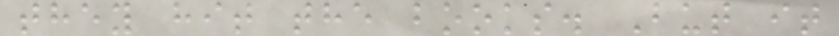they hit the books. But it
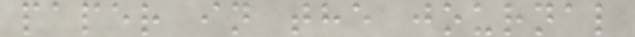paper in the journal
